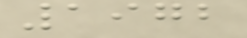1972
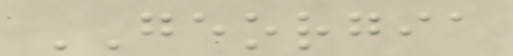GEORGIA
